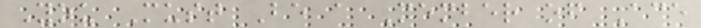You Must Be a Member of Ace
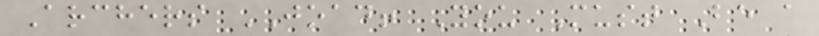Archers JOAD! You Must Be a
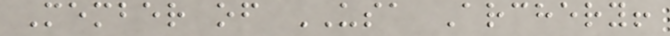Member of USA Archery!
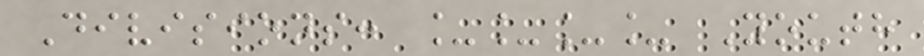Divisions: ____ Youth
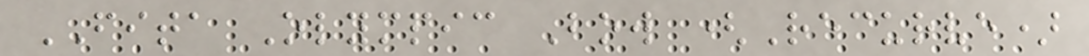FITA Olympic Bow (Recurve)
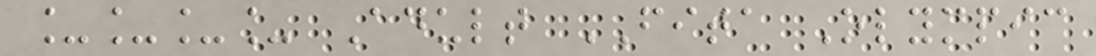____ Adult FITA Olympic
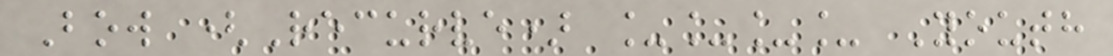Bow (Recurve) ____ Youth
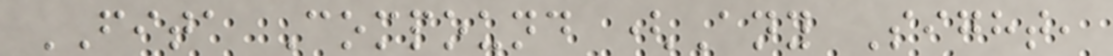FITA Compound (Any Sight,
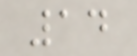14
